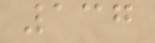137
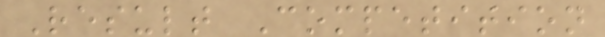Result Competition
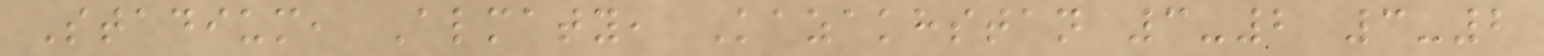Stadium, Almaty, Kazakhstan 3-2 3-2
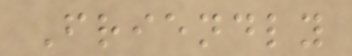Friendly
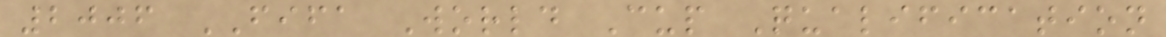2006 FIFA World Cup Qualification
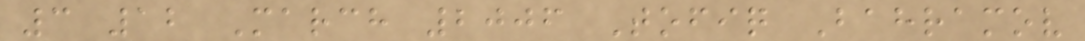3 12 March 2006 Tofiq Bahramov
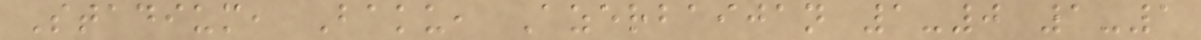Stadium, Baku, Azerbaijan 1-0 1-1
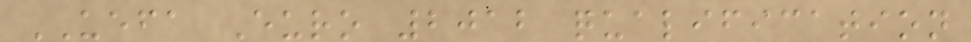UEFA Euro 2012 qualification
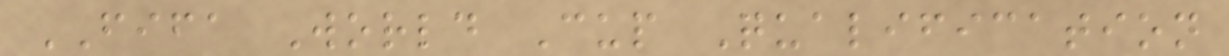FIFA World Cup Qualification
